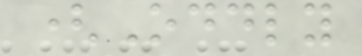(Oddly
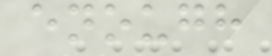enough
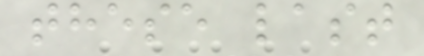these last
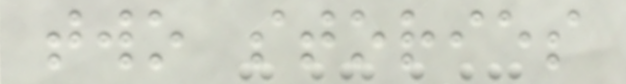two stories
